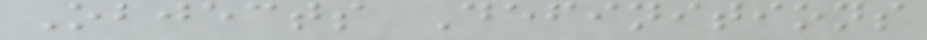Objects Definitions
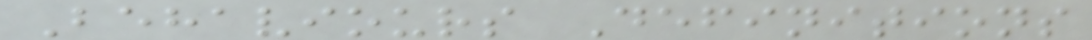Behaviours Definitions
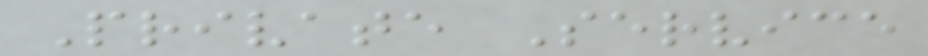Private Service
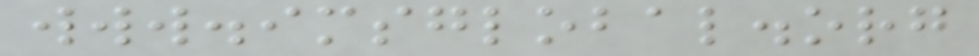www.imsglobal.org
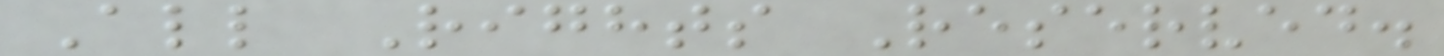All Rights Reserved.
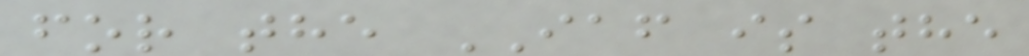for the IAF is the
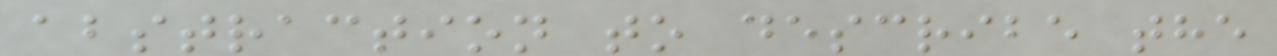abstraction to describe the
